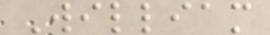William
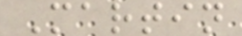Martin
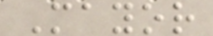Mayor
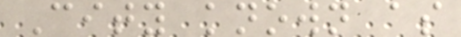City known as
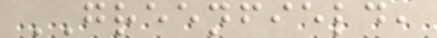GREENFIELD,
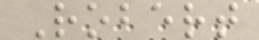Robert
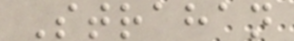Strahan
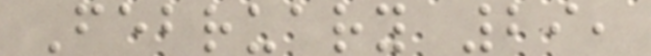February 29,
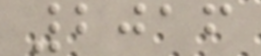2016
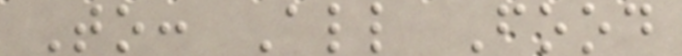To: All Food
